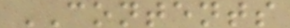CONTENTS
